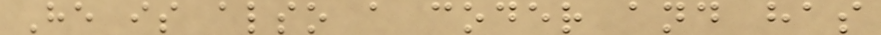He is also a coder and has
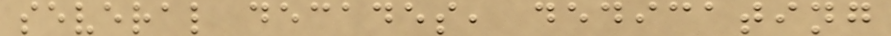several decades, dedicating
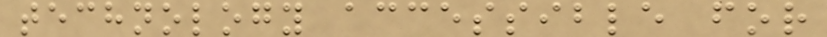technology accessible for
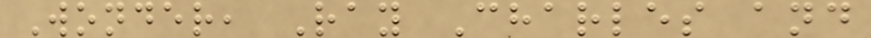Wonder, Ray Charles and
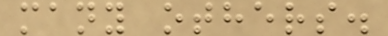many others.
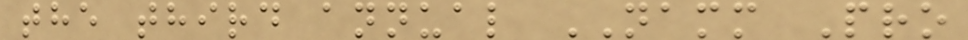the third annual NAMM Pro
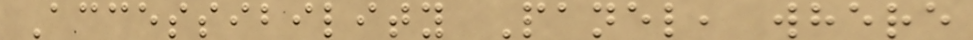Accessibility Panel, where
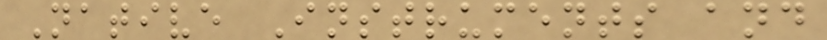Native Instruments and
